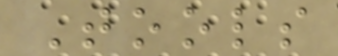Tools
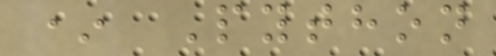* Python
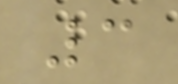3
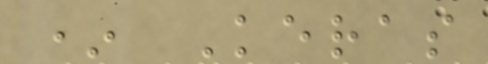* Keras
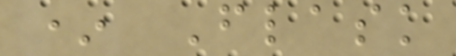* Flask
